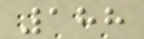188
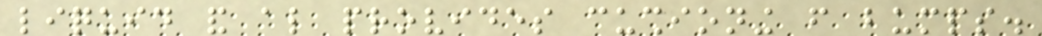liquid and also provides cushioning from bumps.
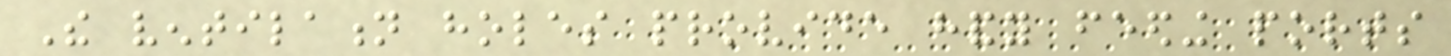The ventilation holes provide handy feeding ports
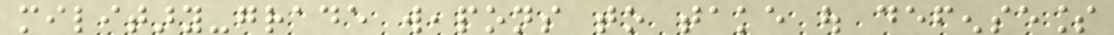military-grade weapons to take out defenseless
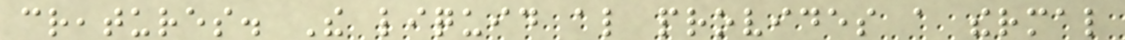creatures. The liquid also provides a thermal
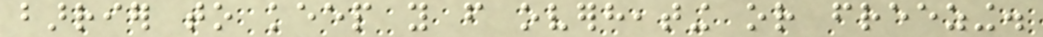barrier to keep you from overheating or freezing.
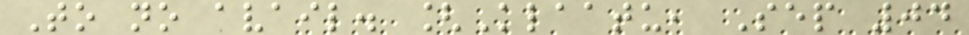To no avail. [Klaatu, Sep 04
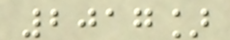2017]
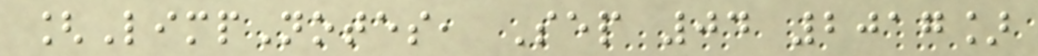[LimpNotes, Sep 04 2017]
